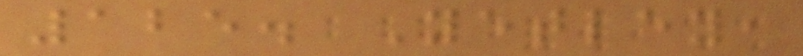125. Yetley,
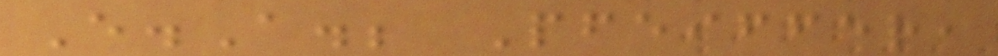E.A.; Pfeiffer,
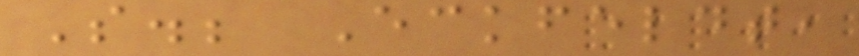S.; Eckfeldt,
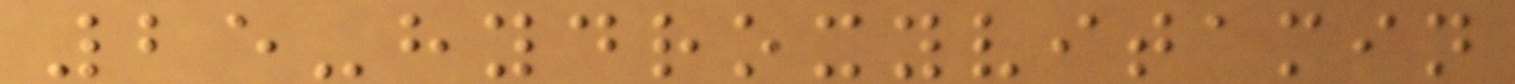25-hydroxyvitamin
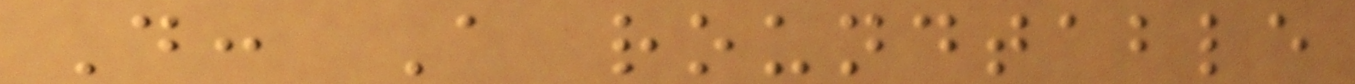D: A roundtable
